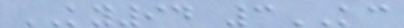KY94 3KC
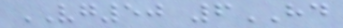VG50 6HD
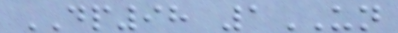DP98 1UN
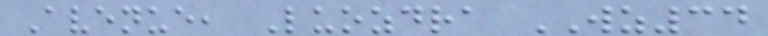Avenue, Luozdra WZ34
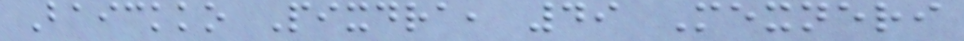Baickko Pixdra, 49 Mexneri
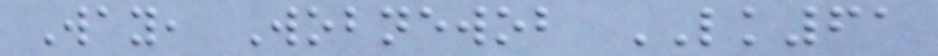Way, Wobnewob LK61
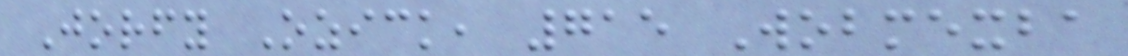Jorfy Ozick, 715 Wobmexba
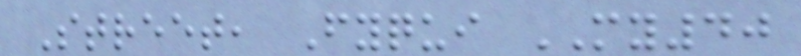Street, Fyqui MY40
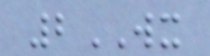2WX
